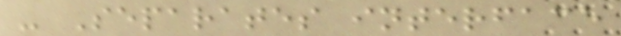- Separates interface
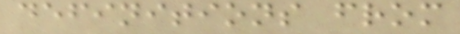definitions from
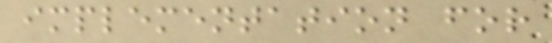implementation for
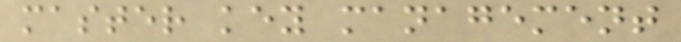master key management
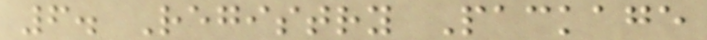6. Registry Package
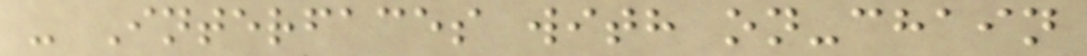- Interfaces with on-chain
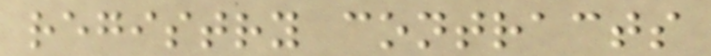registry contracts
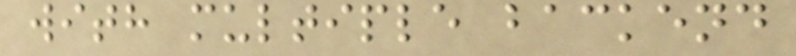with multiple backend
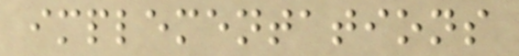implementations
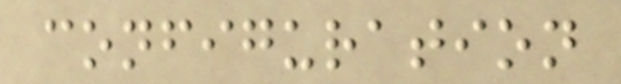configuration
